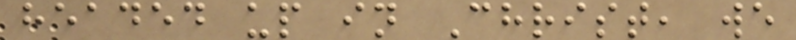headed up in Christ, we
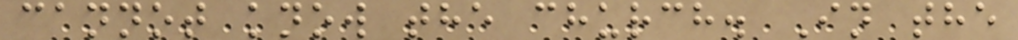cannot know the church. In the
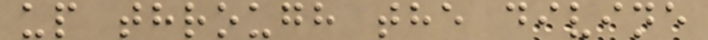up through the divine
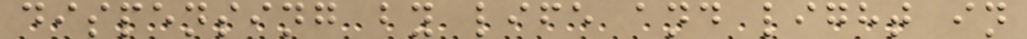dispensing by life and light in
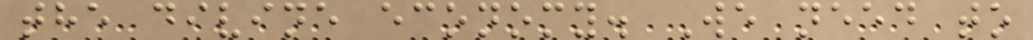the divine economy. We need to
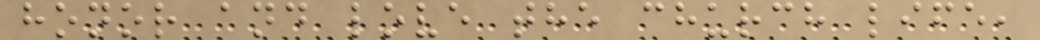honor and love the church life,
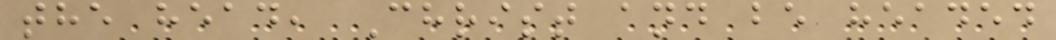the head, Christ and be headed
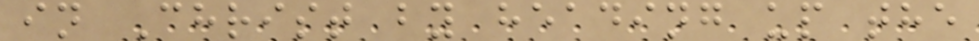in Christ by heading up the
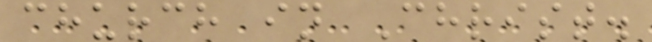church in Christ.
